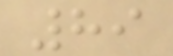89
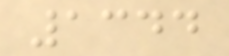1344
